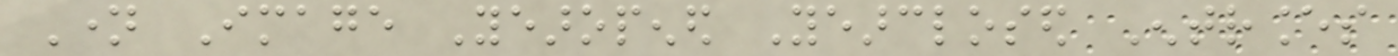Name Image Yearopened Yearclosed Entrances
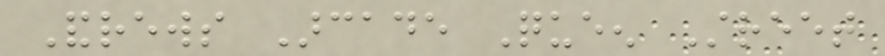Andrews Arcade Queen Street
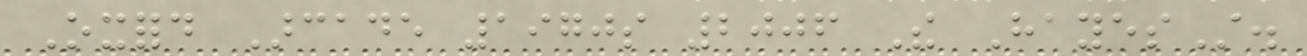Oxford Arcade 1970s 2006 The HayesSt.
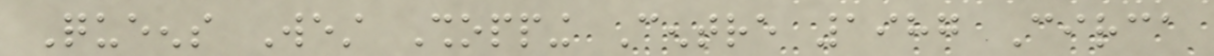Queens West Shopping Centre 1987 Circa
